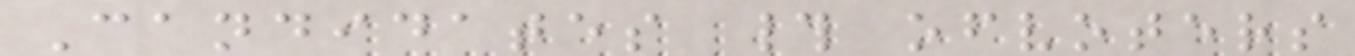Candidates # ofvoters
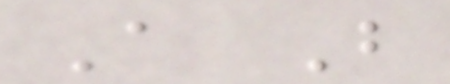A B
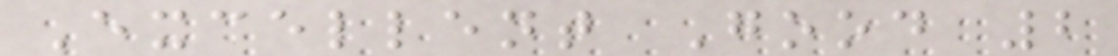Excellent Good 2
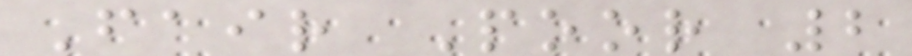Fair Poor 2
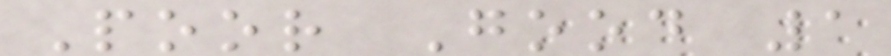Poor Good 1
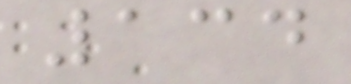134
